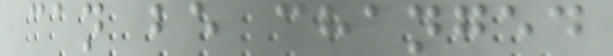can be changed
